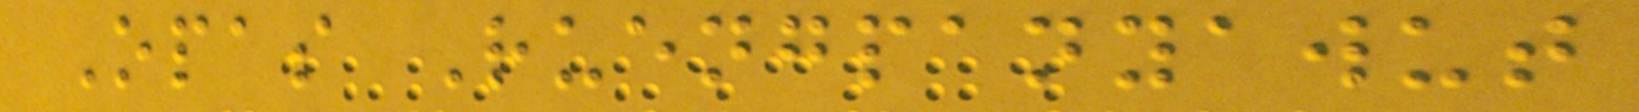Opas Ruengpanyawut
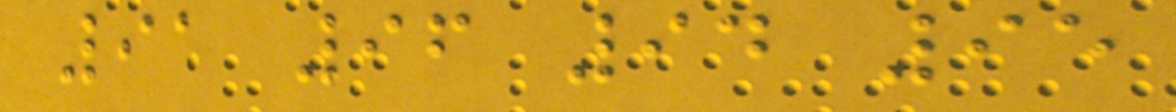91 96 94 95
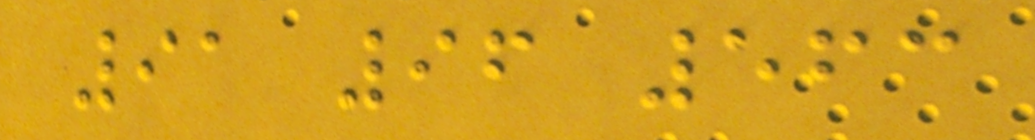91 96 563
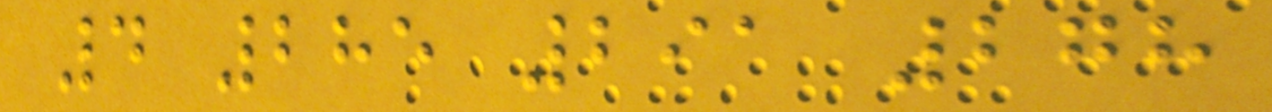4 285 291 278
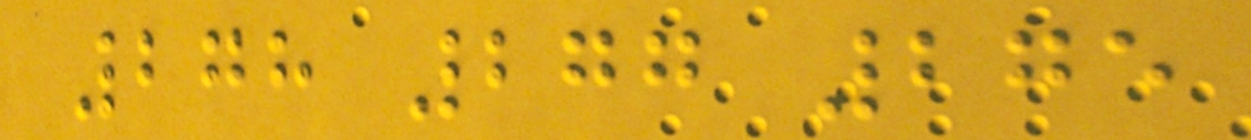278 277 275
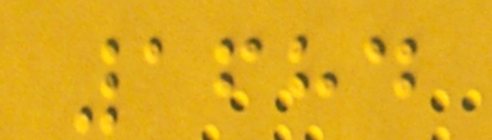1684
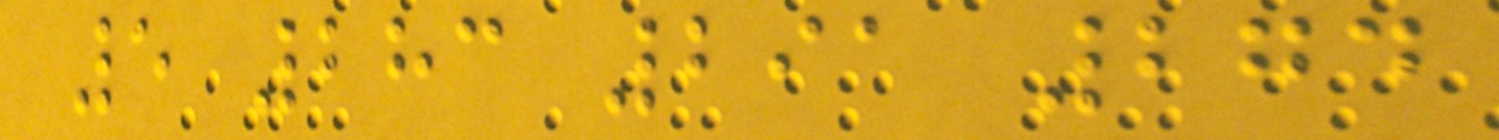5 283 291 274
